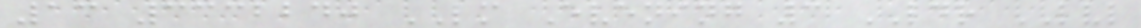13 3332240 LM Evening 3 LDR LVL
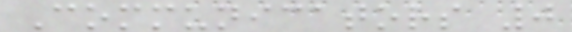Communicators 0
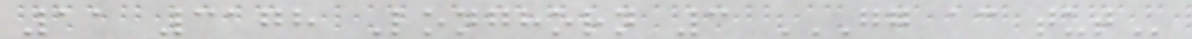11 3178 Longhorn 3 GG AC TUT
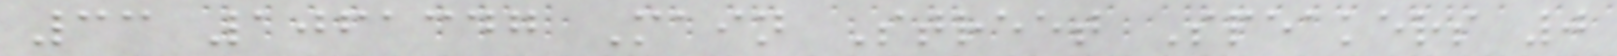33 1061347 Main Street Speakers 0
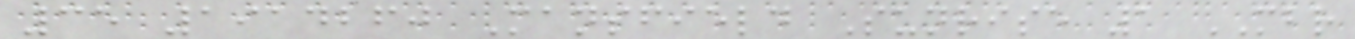35 1914260 Mansfield Sunrise 1 MBR
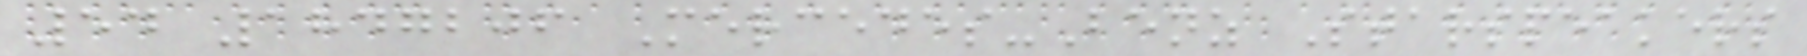54 1847206 Mercedes-Benz Starspeakers
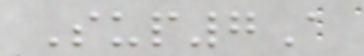Sup7A
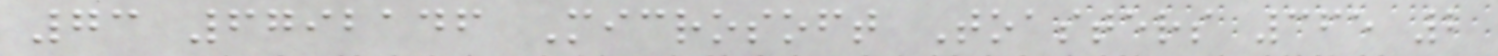73 6792146 Microsoft Toasters 365 2
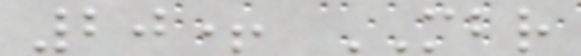20+ MBR
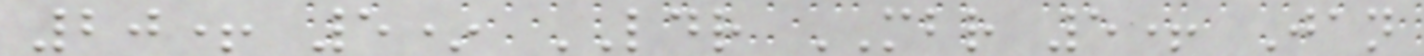20+ 5* LDR MBR 5+ Jan
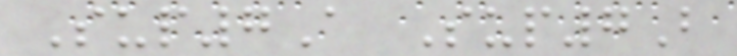Sup7A Sup7B
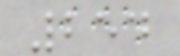254
